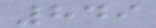849
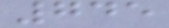745
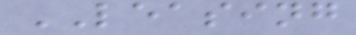LEASING
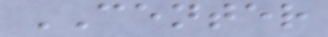CENTER
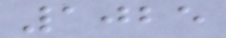1025
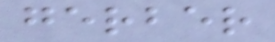gerber
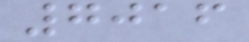7016
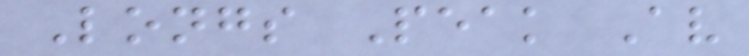Longs Peak Av
